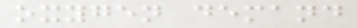oxygen demand
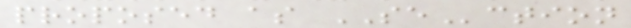proposed as SEction
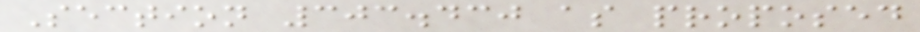Section 303.430 as proposed
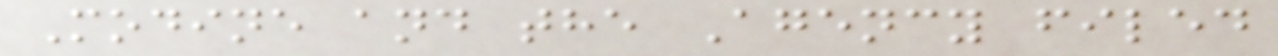Modine and the Agency filed
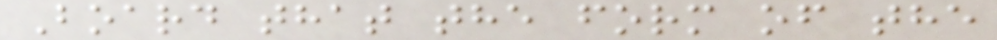Board that the form of the
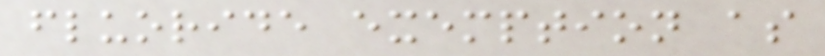fluoride exemption as
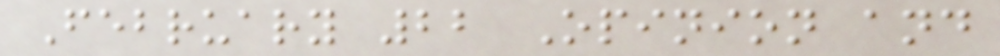February 22 Opinion and
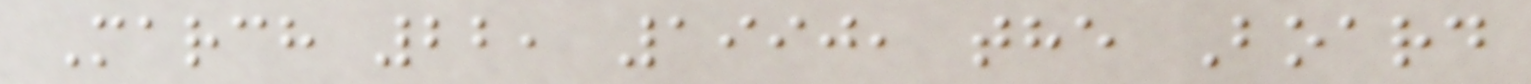March 22, 1990, the Board
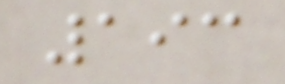193
